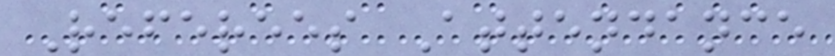Referees Attendance
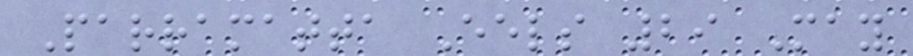Parramatta Eels 29 May
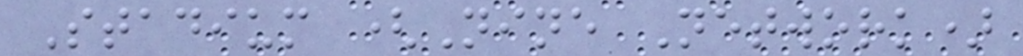Stadium (Nine Network)
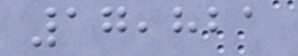17,821
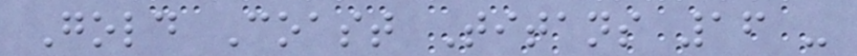Gold Coast Titans 16 -
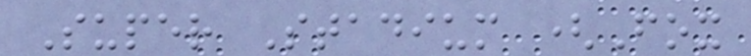Super Stadium (Fox
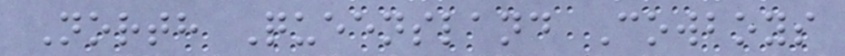North Queensland Cowboys
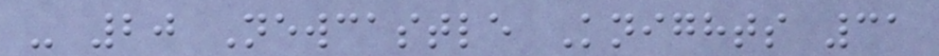- 20 Newcastle Knights 31
